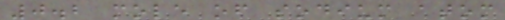0.2 mole of sodium atom
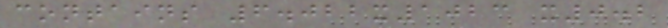contains 6.022x1023 x0.2
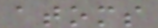atoms
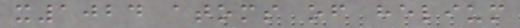x1024 atoms of helium
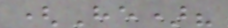(He)?
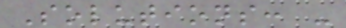Solutions: -
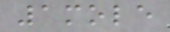1mole
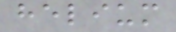helium
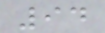94
